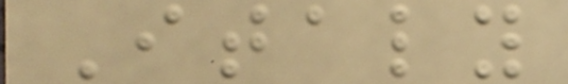Italy
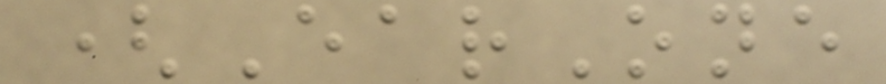(EarOne
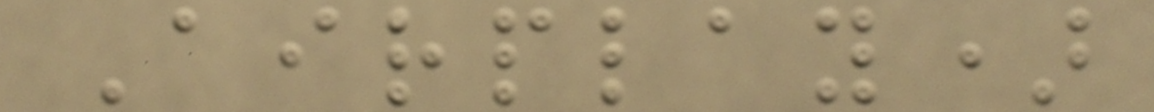Airplay)
